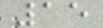15
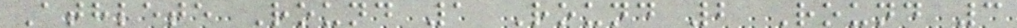Athlete Round 1 Round 2 Round 3
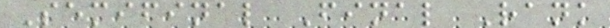Semifinal Final Rank
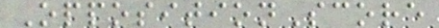OppositionScore
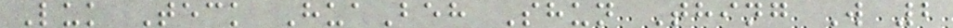Luk Teck HuaBeh Shun Thing W 2
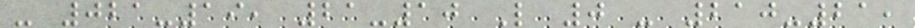- 021-19, 21-10 L 0 - 210-21,
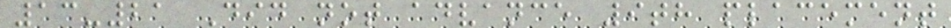13-21 Did not advance 9th placement
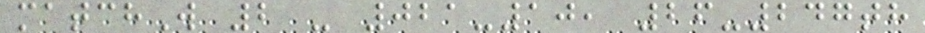matchW 2 - 021-10, 26-247th
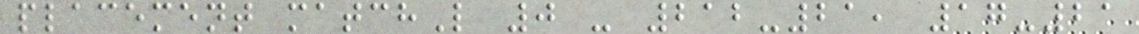placement matchL 0 - 212-21, 17-21
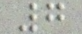7
